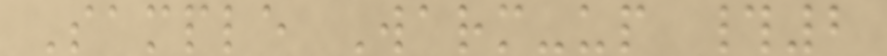Sample Warm-up #2
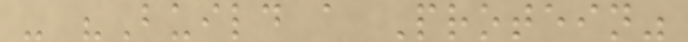- "Build a Protein"
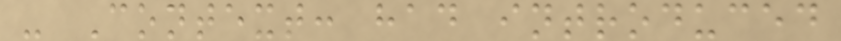- Context: had introduced
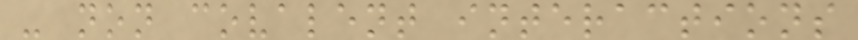- non covalent interactions
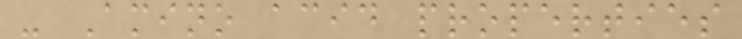- Amino acid properties
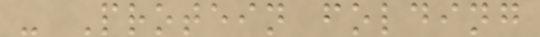- Protein folding
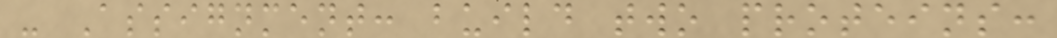- Assignment: build two proteins:
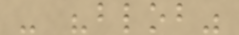- "blob"
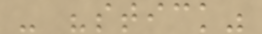- "stick"
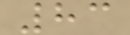83
